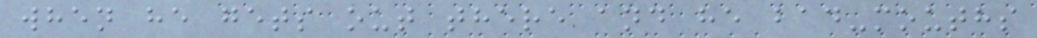when he gets out there and he bad-mouths
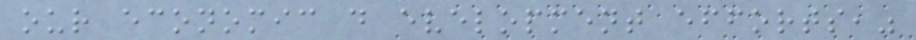our economic d evelopment efforts,"
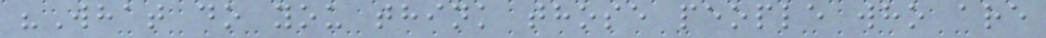"What do you think those people who are
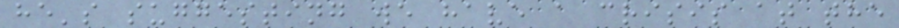he's suggesting we have a crisis at the
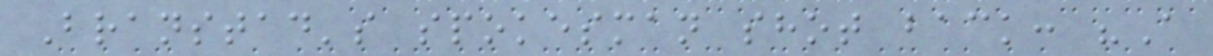Branstad's spokesman shot back: "A
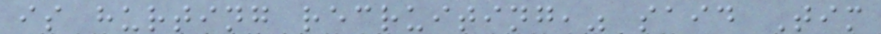is hurting recruiting," said Tim
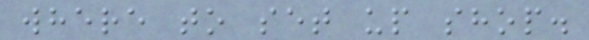where to set up shop.
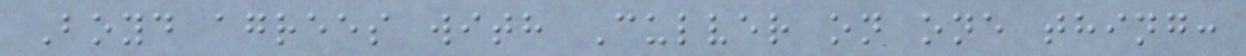Boyd agrees with Culver on one thing:
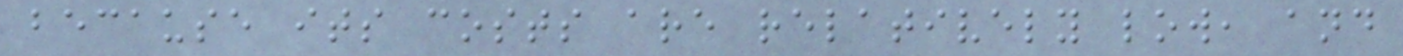because its costs are relatively low, and
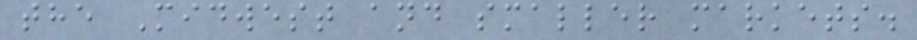the Midwest and smaller markets.
